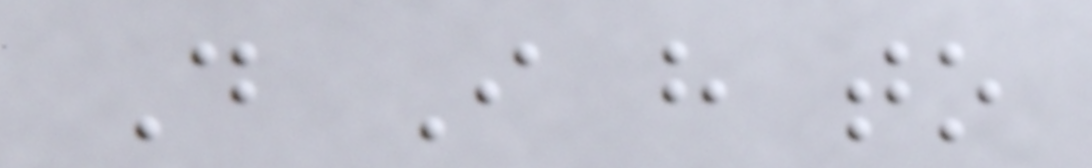Do I have to
